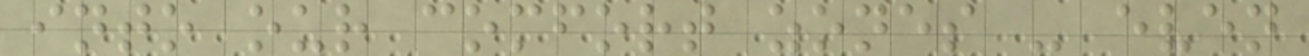into our comfort zones - even
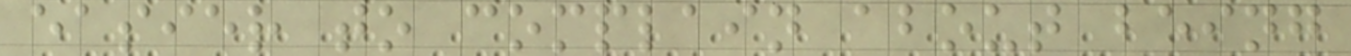easier to complain about being
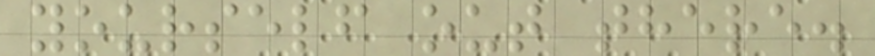yourself out there.
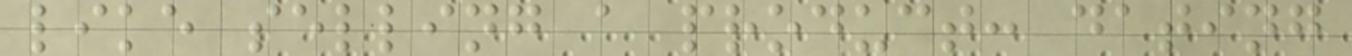like selling a product: dating
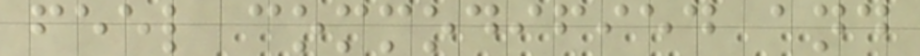feel commodified and
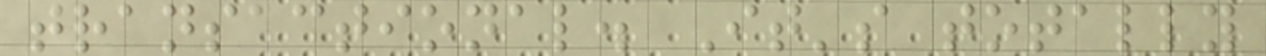transactional. It's totally
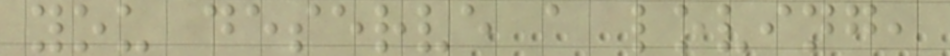you deserve a loving,
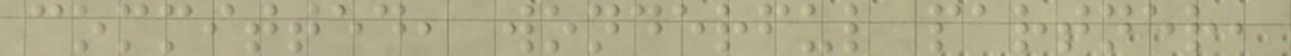committed, wonderful partner,
